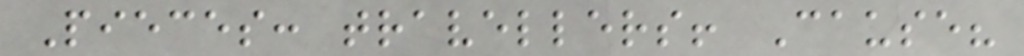Pieces: travellers! Cause?
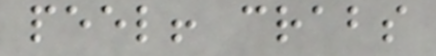peel! crabs
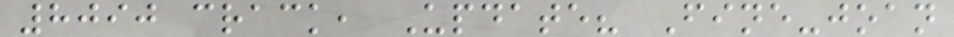8090 crack, Update? Fine-joan
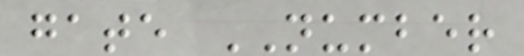gate NUMBER
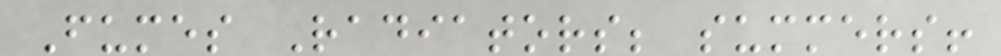Fumes Radiators; summers!
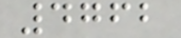4762
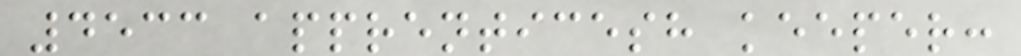4533 apprenticesh keeper:
